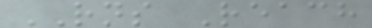RNS Reach
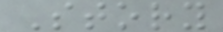Story
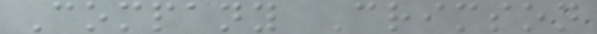Company Crimson
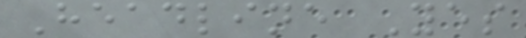Headline Yes
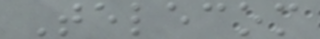Telecom
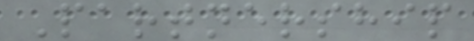Partnership
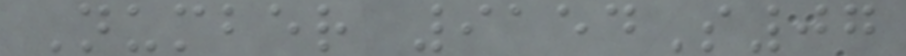Number 9154S07
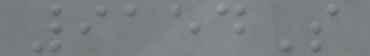9154S
